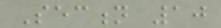Section 10
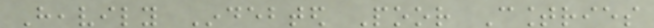Heavily Indebted Poor Countries
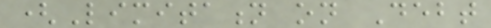(Limitation on Debt
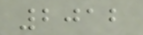2012
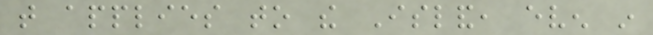that applies to the Island, even in
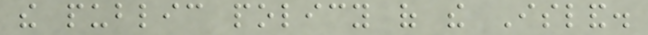the public policy of the Island.
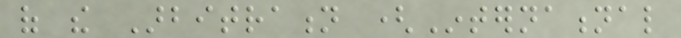of the Arbitration (International
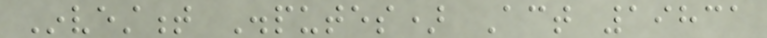Investment Disputes) Act 19831
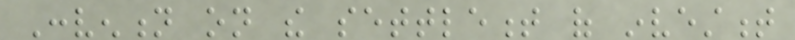Convention on the settlement of investment
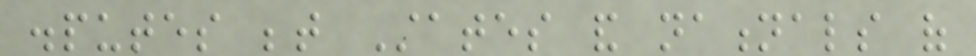disputes between States and nationals of
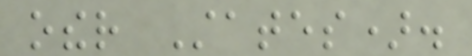other States).
